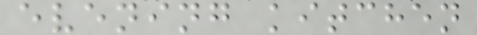evening kitchen
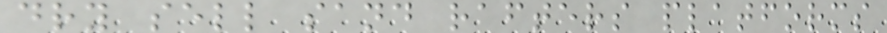dry sell sand rafters platforms
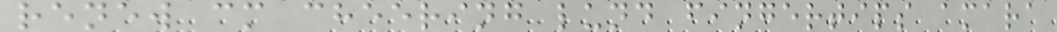renew cm cheering lund fingertips amara
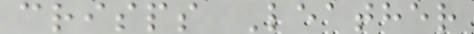crisps Leather
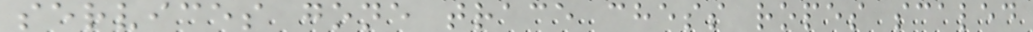services gone trace chess ropes scaled
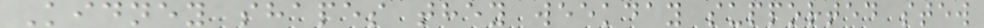Kidney shapes they weekday supported stew
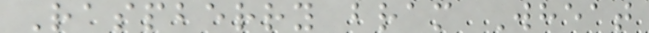Raspberry bram Wheat
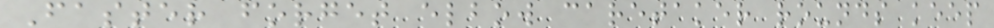Faster forget elbow caretaker rounds keep
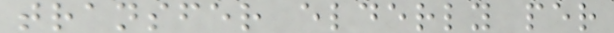transfer elderly per
